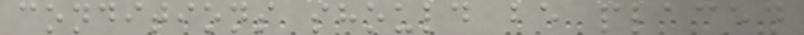conditions should be placed
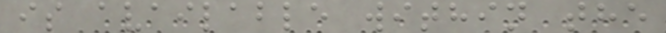is available within the
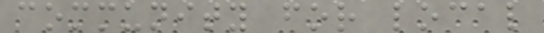community for local
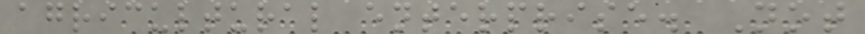agricultural enterprise. Not
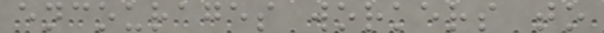encourages workers to
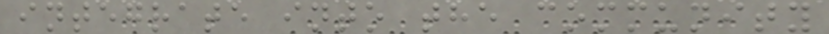integrate into the community
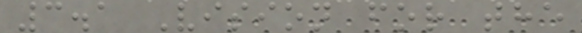3.1 Vision for the
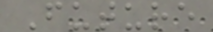Future
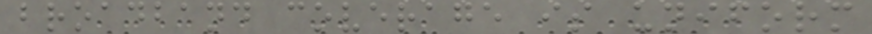broadband coverage is uniform
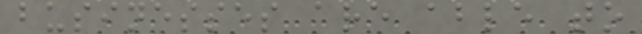businesses are able to
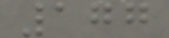177
